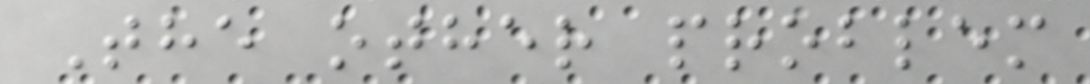The other problem
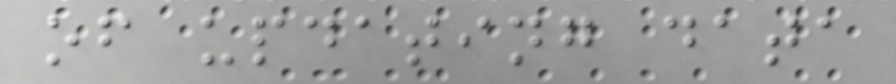of updating data
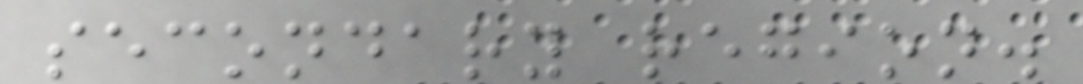secondary region.
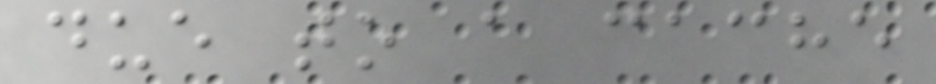due to a cache
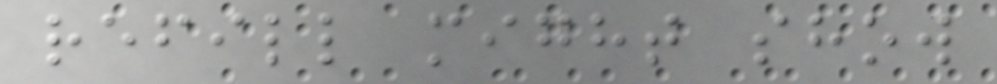refill might show
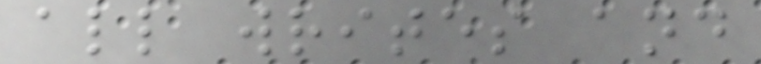all writes and
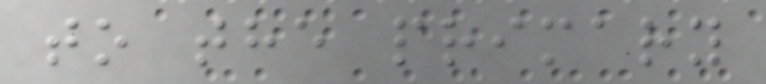to the primary
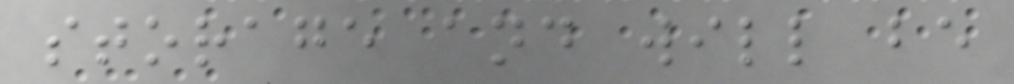storage and will be
